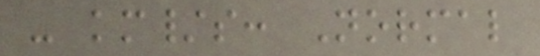- km/s: Normal
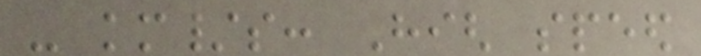- km/s: High speed
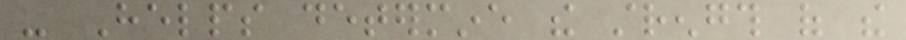- Helps determine the strength of the
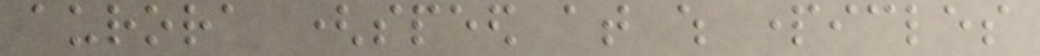aurora (speed at which particles
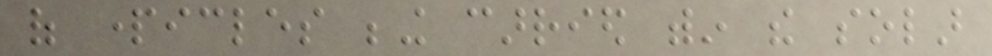of particles being carried within the solar
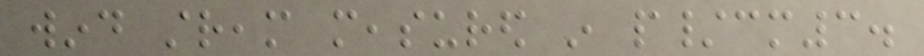wind stream measured in p/cm3.
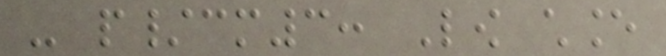- p/cm3: Low chance
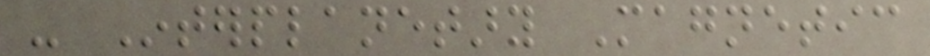- Interplanetary Magnetic
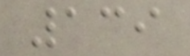139
